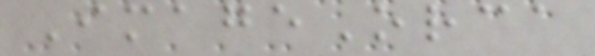ImageOrca
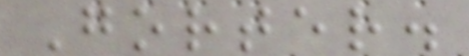Gorter.
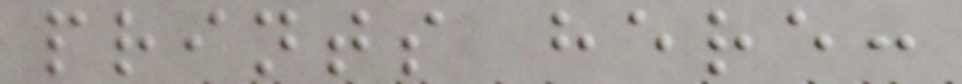prints here:
